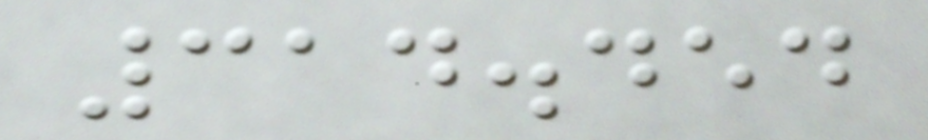314.454
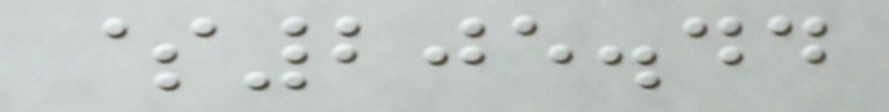$205.44
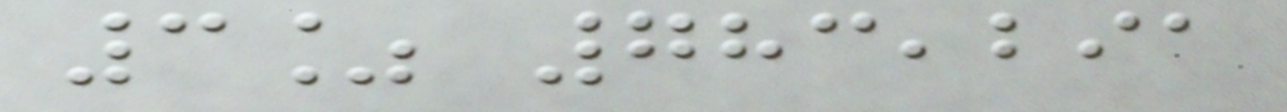3% 783,291
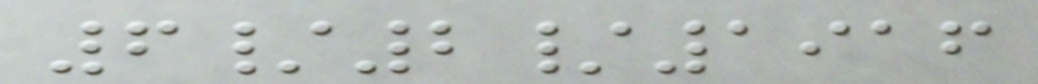6/2/1916
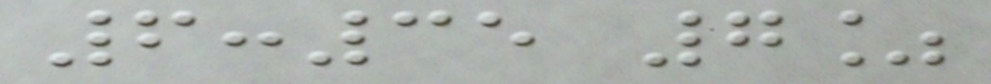6:35 7%
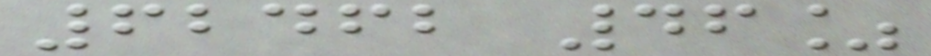62462 46%
